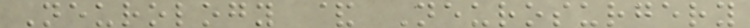Neurology & Neurosurgery
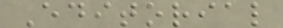Editorial
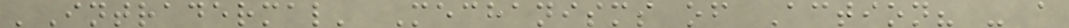'Intradermal' Mechanisms of Action? - a
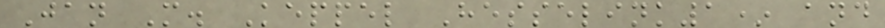Jan M. Keppel Hesselink1* and
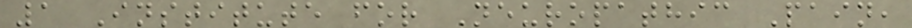1 Institute for Neuropathic Pain,
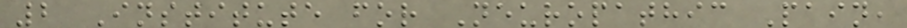2 Institute for Neuropathic Pain,
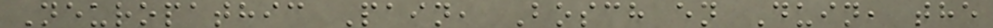Neuropathic Pain, Bosch en Duin, the
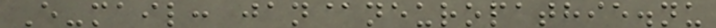E-mail: jan@neuropathie.nu
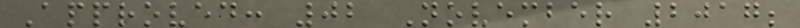Approved: 02 November 2017;
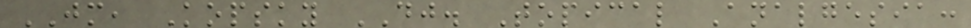JM, Kopsky DJ. Topical Analgesia:
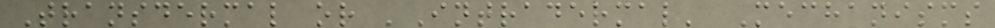Transdermal or 'Intradermal' Mechanisms
